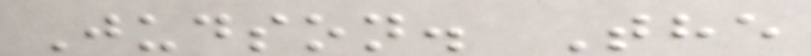Judson. The
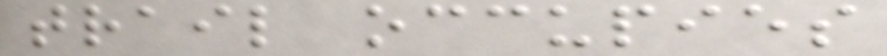trail occupies
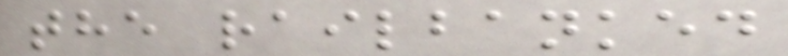the railbanked
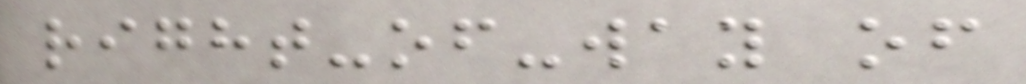right-of-way of
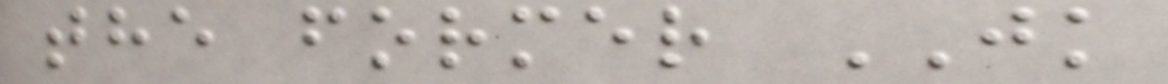the former JK
